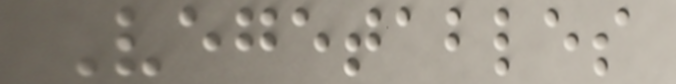Vegetables
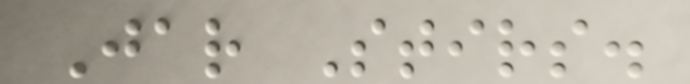Jar Stirs.
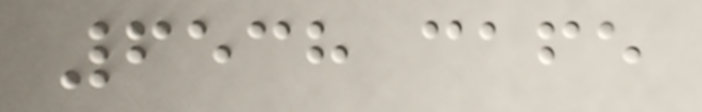6538 cafe
